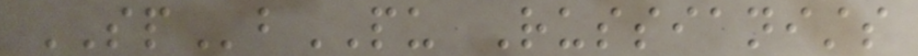SPbPU Russianists
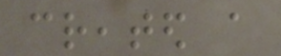created a
